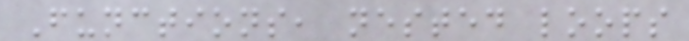Functions, nested loops
